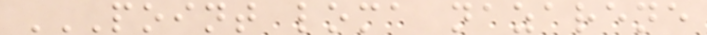POINT LOMA NAZARENE
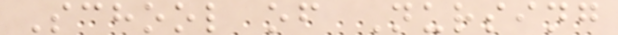School of Nursing
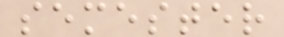semester
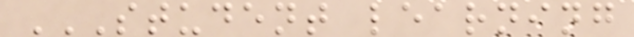STUDENT LEARNING
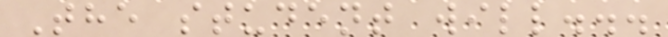The student will...
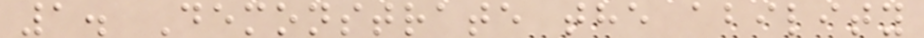1. Demonstrate the ability
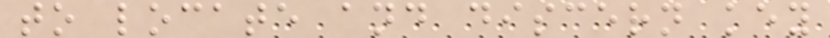to locate and discern key
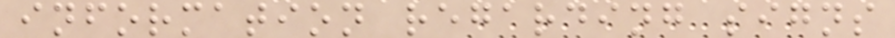information regarding signs
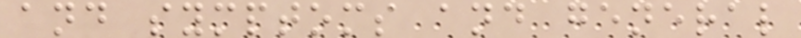and symptoms and general
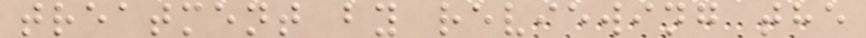treatment by reviewing the
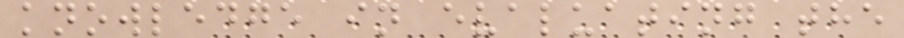knowledge in evaluating the
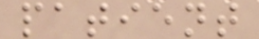patient
